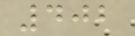402
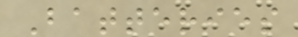Batteries
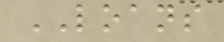LOANS
